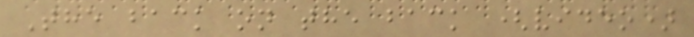The back on the back (video)
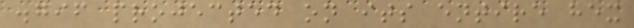.gif projected on its entire hex
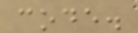code.
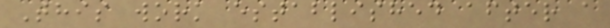This work established after a
